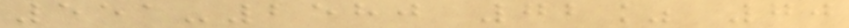551-2580 72% 70
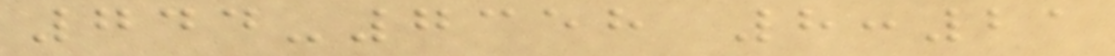744-7358 8:21
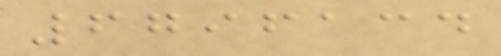6796134
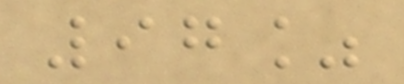97%
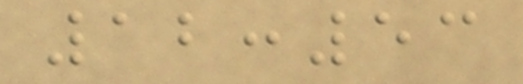12:53
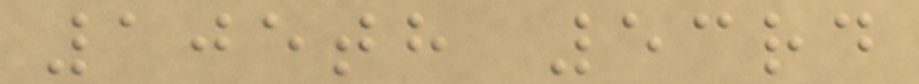105th 53rd
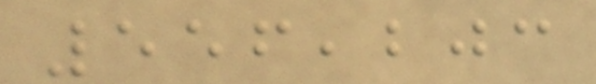556,203
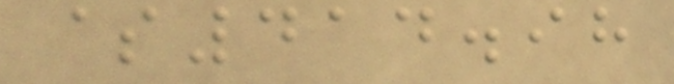$414.98
